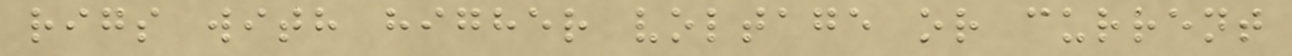rigs with higher voltage or current
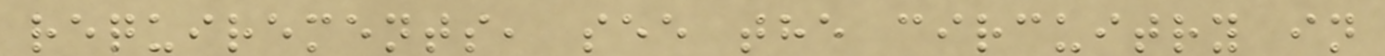requirements, see the circuitry in
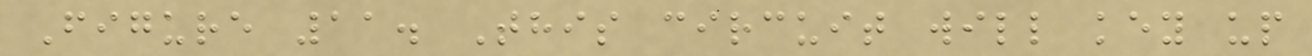Figure 11. This circuit will key up
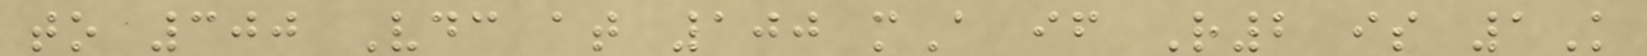to 300 Vdc at 100 mA if R2 is 1K
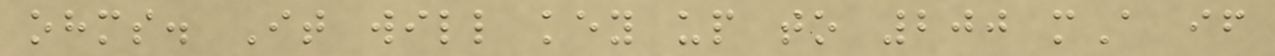ohms. It will key up to 200 mA if
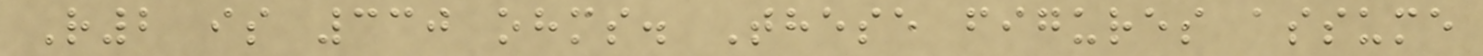R2 is 330 ohms. These figures assume
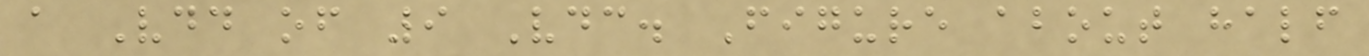a Vdd of 9 Vdc. Figure about half
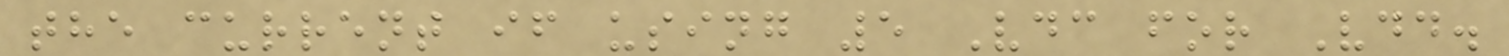the current if using 5 Vdc for Vdd.
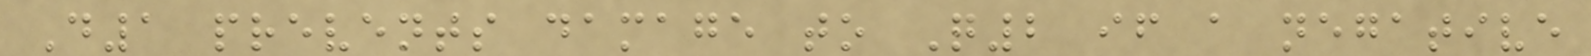D1 prevents damage to Q2 if a negative
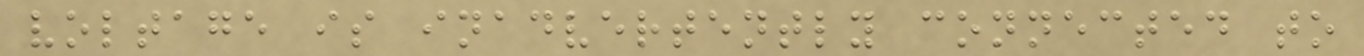voltage is inadvertently connected to
